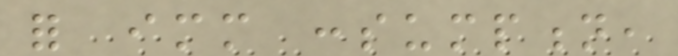for immediate consumption,
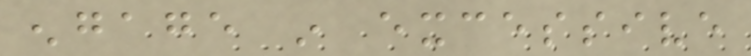engage in excessive
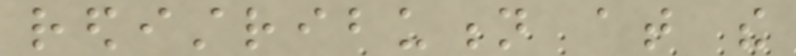redistribution at the
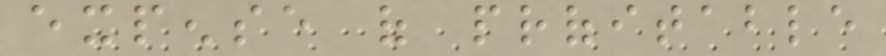expense of profitable
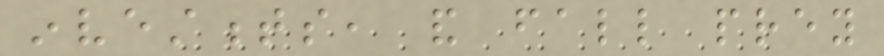investments, and fall prey
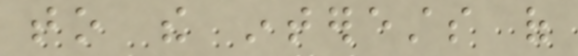to the interests of
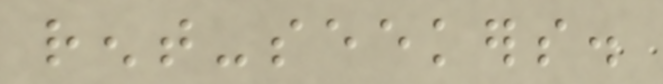rent-seekers.
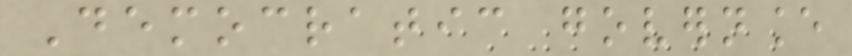Democratic governance
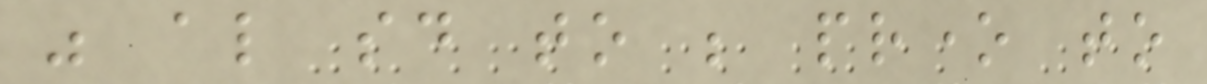was also said to be prone to
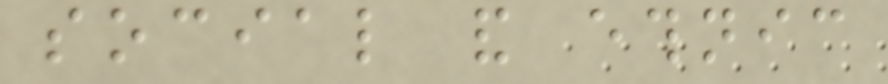social and ethnic
